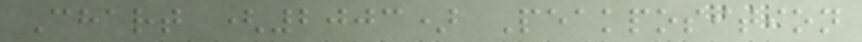Chart (2003) Peakposition
